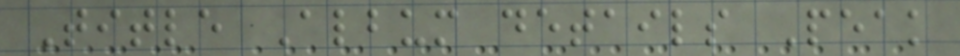Title Album details Peak
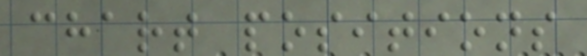chart positions
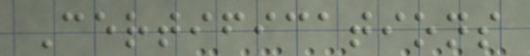Certifications
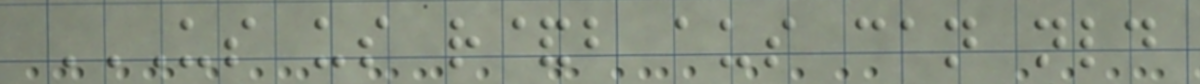US US R&B AUS CAN NLD
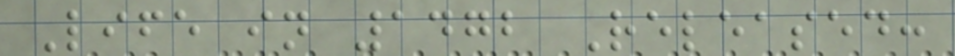Life in 1472 Released:
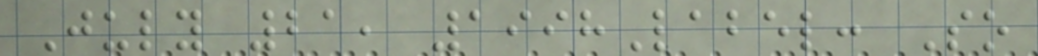July 21, 1998Label: So
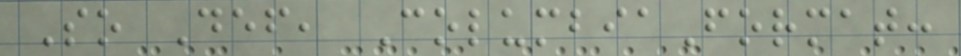So Def, ColumbiaFormat:
